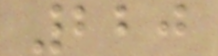220
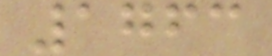1763
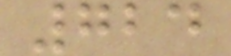724
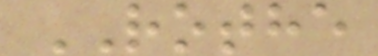ROTHE
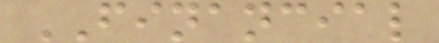FINANCIAL
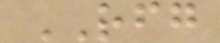RFG
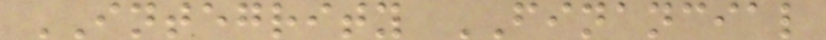INTEGRITY FINANCIAL
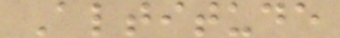Altitude
